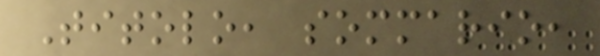Titolo, sommario,
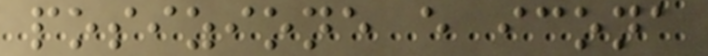posizione e icona
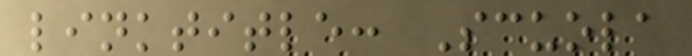linktitle: Scuola
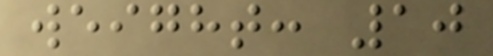weight: 10
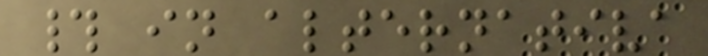# in alternativa
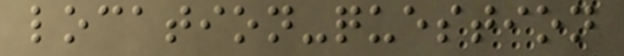location-question
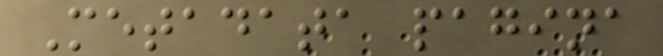Metadata pagina
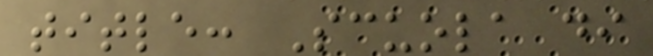title: Scuola di
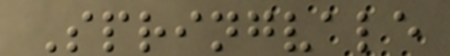Springvale
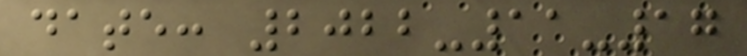date: 2022-11-17
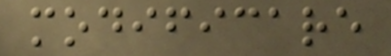modificare
